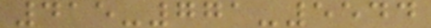415-771-5544
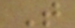T
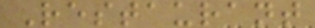Restaurant
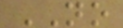NO
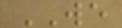WE
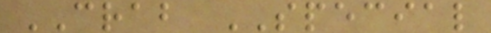CRAB SPECIAL
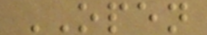OPEN
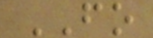FO
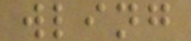wling
